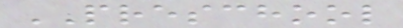PRESCHOOL
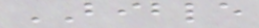BIBLE
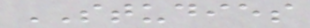STUDIES
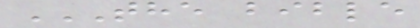THE BIBLE
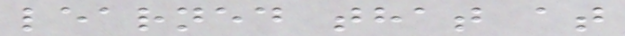learned that at
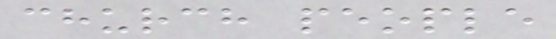church people
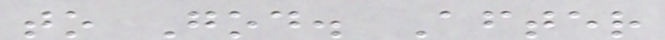to God. After
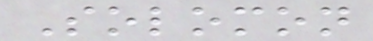Solomon
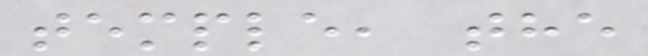temple, the
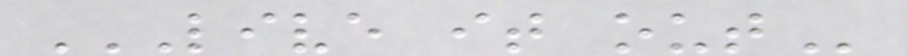LIVE IT OUT
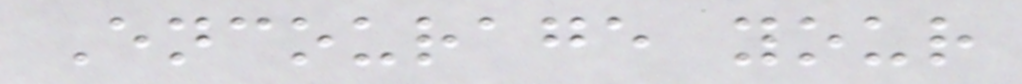Encourage your
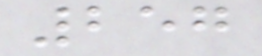257
